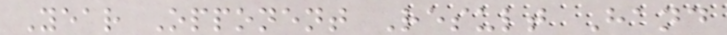Year Opponent Result Hand
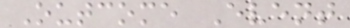Outcome Event
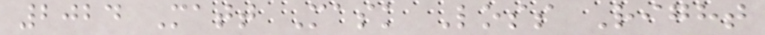2024 Matt Mask Loss Right
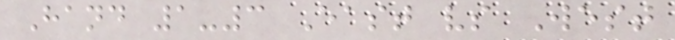Hand 1-3 East vs West
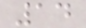14
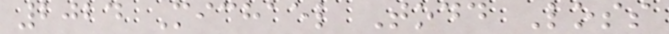2024 Michael Todd Loss
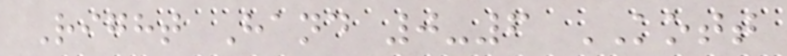Right Hand 0-6 KOTT
